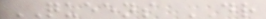QUEENS DR
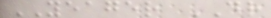YEAGER DR
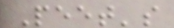Peet's
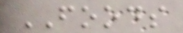FOODS
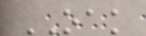OAK
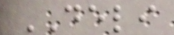DELI
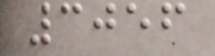3056
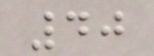40
